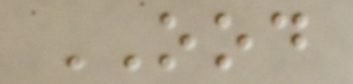OOD
